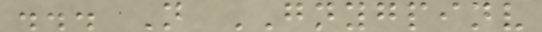... N GNYGPINV
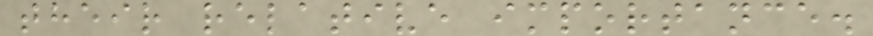their relative importance.
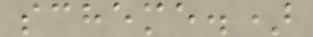scheme.)
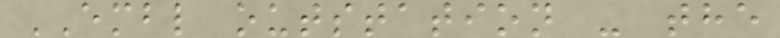EMBL outstation - the
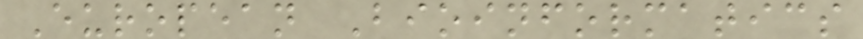European Bioinformatics
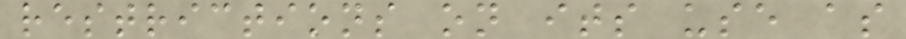restrictions on its use as
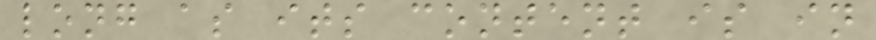long as its content is in
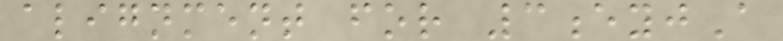alignment for 3eyjA
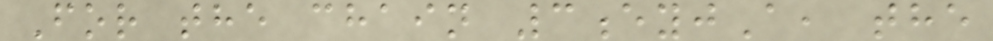For the chain 3eyjA, the
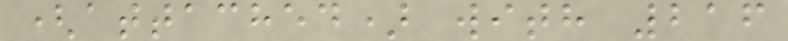(attached) with 216
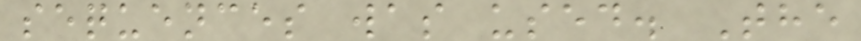sequences was used. The
